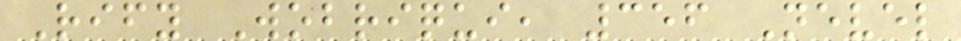Rify Wobriqui, 356 Nevel
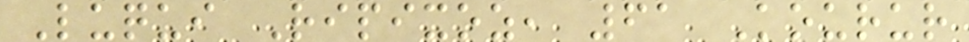Luqui Ripixoz, 61 Kourur
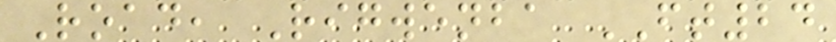Road, Rigwenba FT24
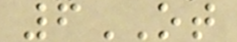6OT
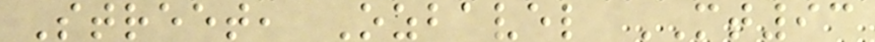Street, Ozbavel MT93
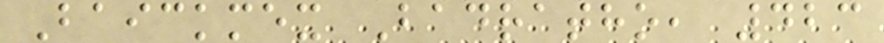Baickmex Badratho, 423
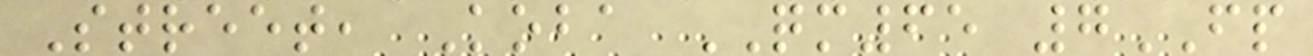Street, Koba QM65 7FP
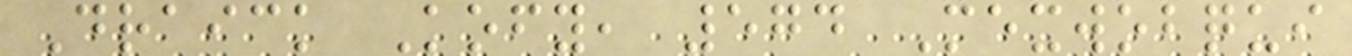Draick Kofy, 574 Mexwobqui
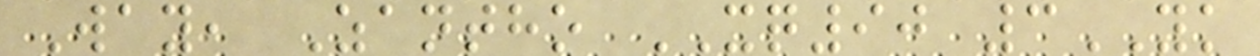Way, Zantho XQ90 3YK
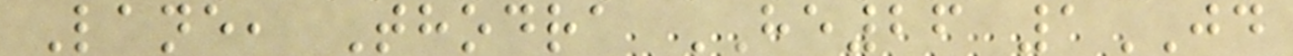Lane, Thodra HE26 1JD
